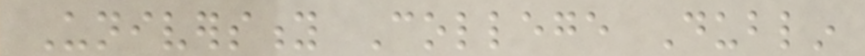University College Dublin
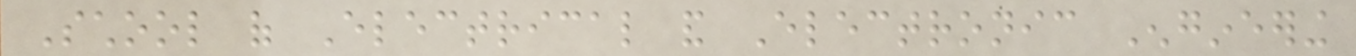School of Electrical and Electronic Engineering
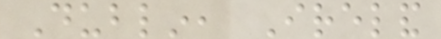Dublin, Ireland
